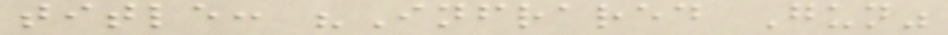title: "Infrared Gun"
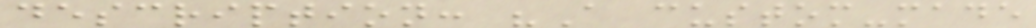description: "A custom-made
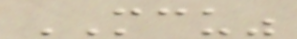MCU"
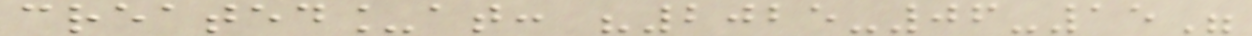created_at: "2025-06-15"
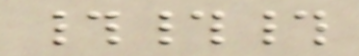###
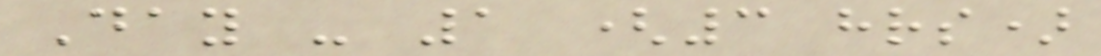Day - 1 (3 hrs)
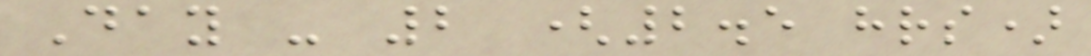Day - 2 (2.5 hrs)
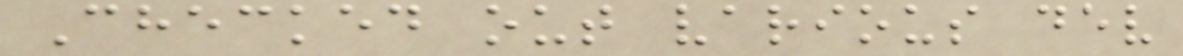Checked out various dev
